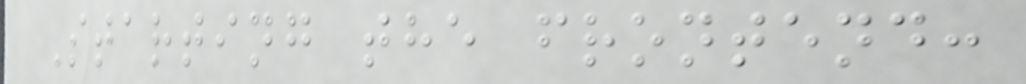Starting the frontend:
